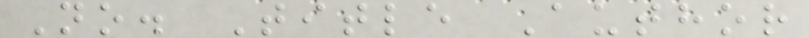No. Title Author
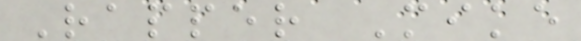Rapper Mike
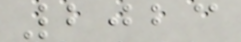2023
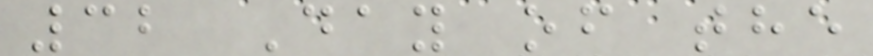32 Day of the
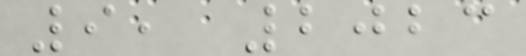9, 2023
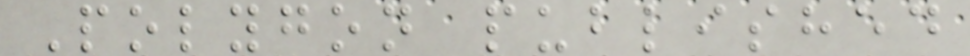Polygon published
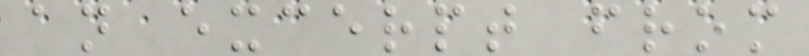an excerpt from
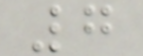7
